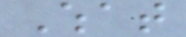What
